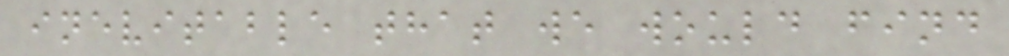inevitable that we would find
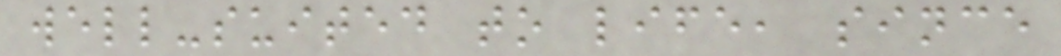well-suited to life, since
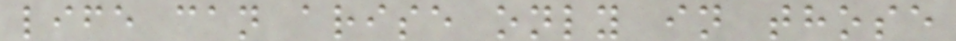life can arise only in those
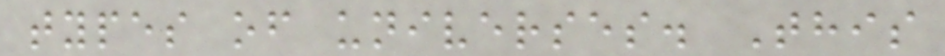types of universes. This
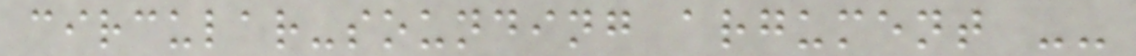circular-sounding argument --
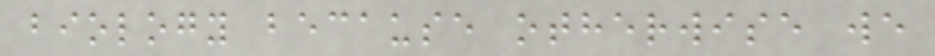biology because otherwise we
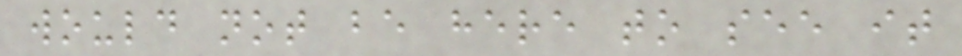would not be here to see it
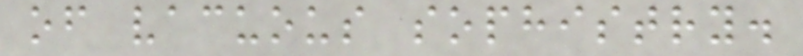of vacuous sophistry.
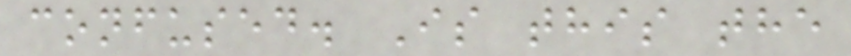confused. Is this the
